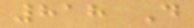818 D
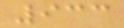933
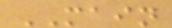MAIN
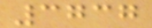3737
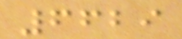6629
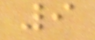9
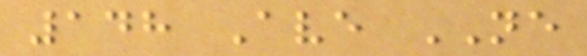148 Ave NE
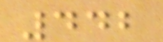442
